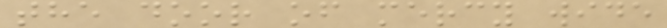the door of mercy wide
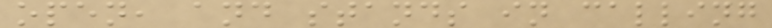open, and stands in calling
